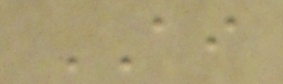AI
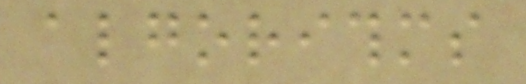algorithms
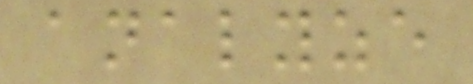analyze
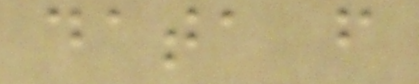data from
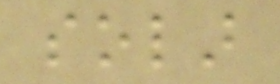solar
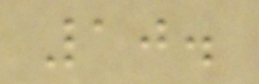10.
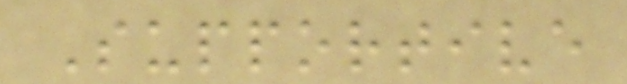Supportive
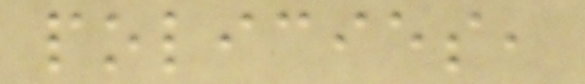policies,
